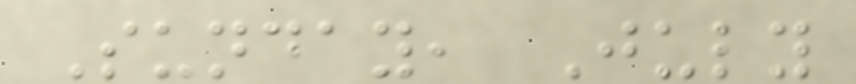Sunday, July
